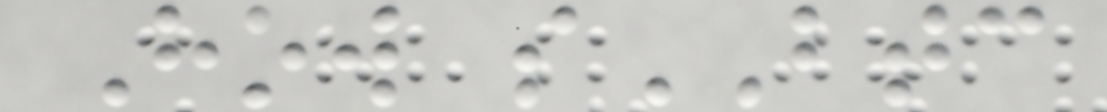How sBTC
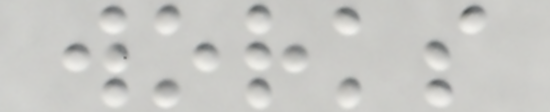works
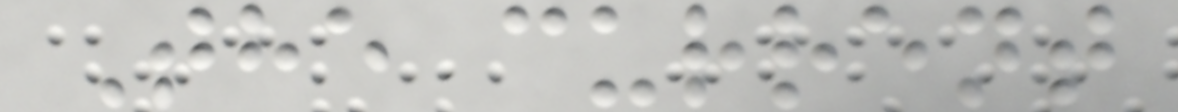The current
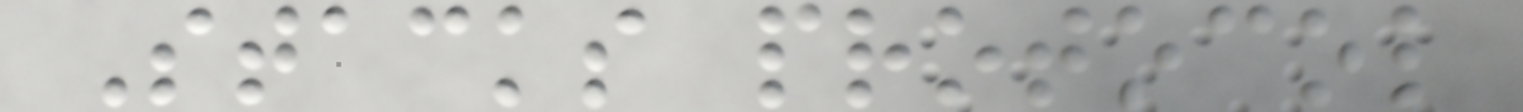Stacks protocol
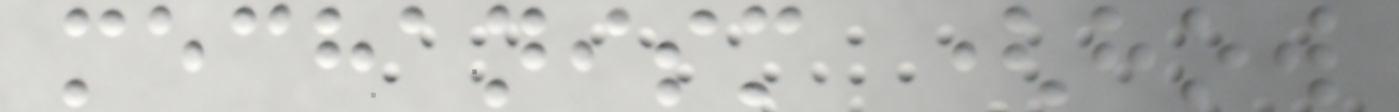mechanism (how
